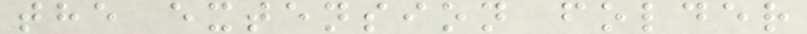the extension folder
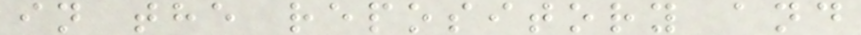in the repository and
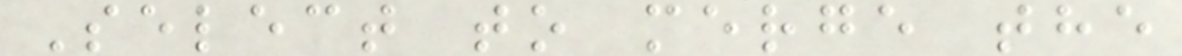Select to merge the
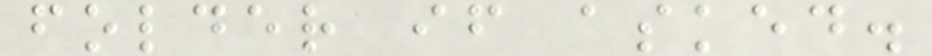folder if asked.
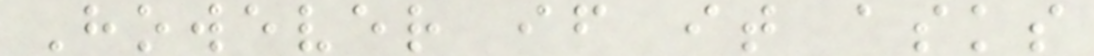However if it asks
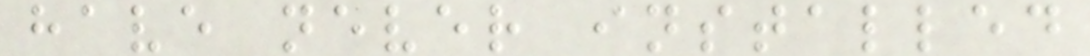have never installed
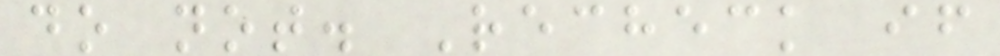do not. Recheck if
